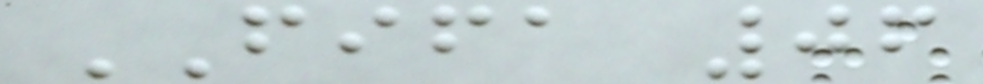FIFA 06
